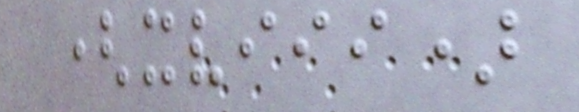(xviii)
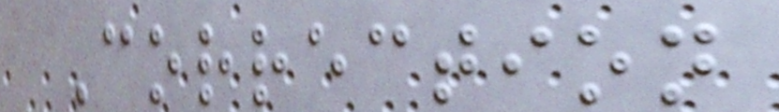Correction
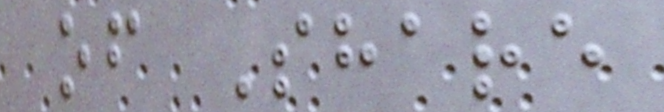of Share
